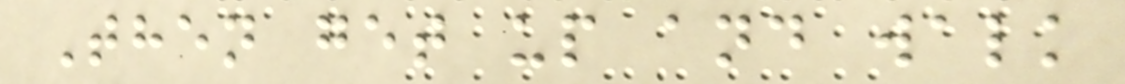Then get up and walk
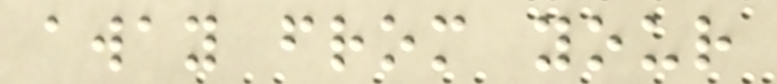away from your
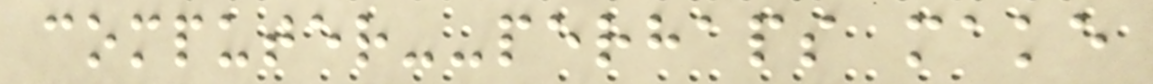computer--perhaps make
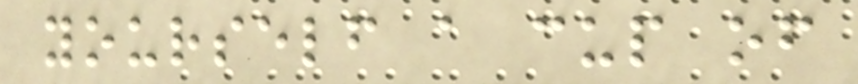yourself a cup of
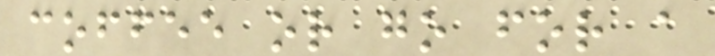coffee or go for a
